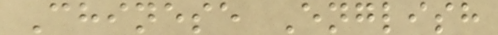Chinese English
